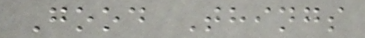Good Things
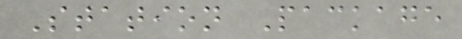Station Package
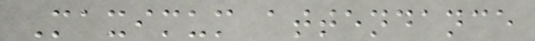Maximum attendance
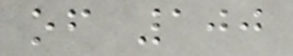of 100
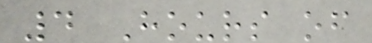4 Hours of
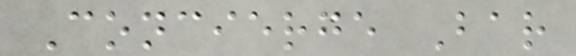Concierge Bar
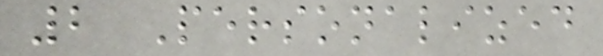2 Personalized
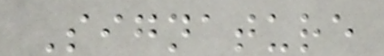Signature
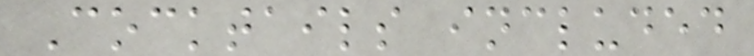Cocktails included
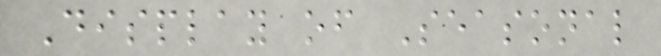Display of Seasonal
